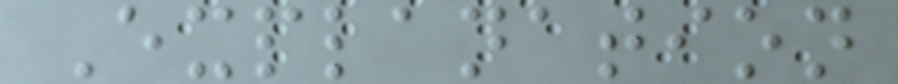Explanation
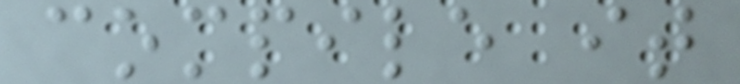compile it
